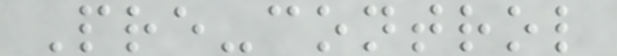Pre-control
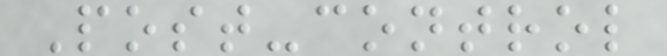Post-control
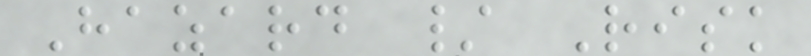Hazard / Risk
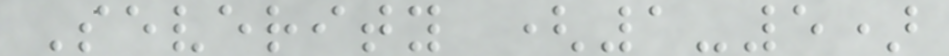Severity (1-5)
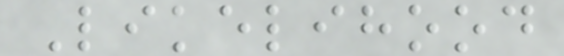Likelihood
